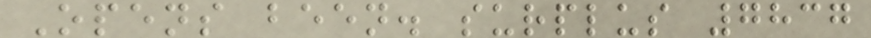Opens been. surplus 7837
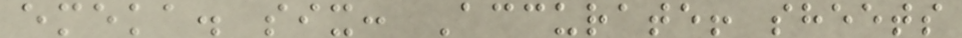emeka. six: Accurate! sheets
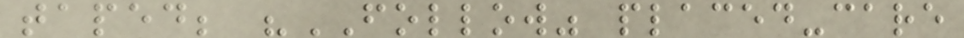taped; "FOLLOW" placed-care
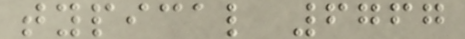typical 6767
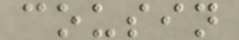cousin
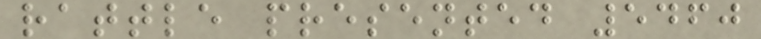rattle presented 5460
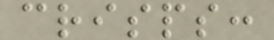crisps:
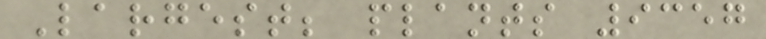Largest; plants 9357
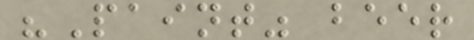"Paint" beer
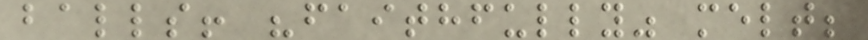balls! "faithfully" melt;
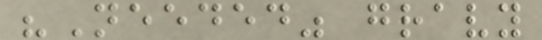"Needed" gravy
